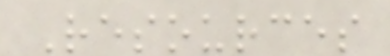Resources
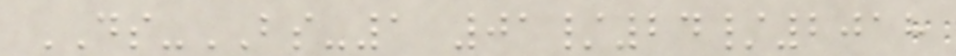DS-BS-1 01/24/2018
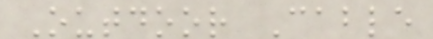Outdoor Cable
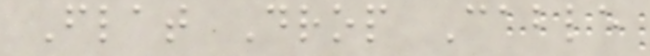Flat Drop Cable
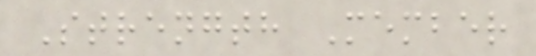Strength Member
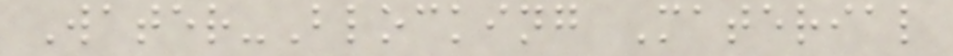Water-Blocking Material
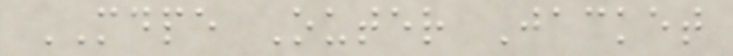MDPE Outer Jacket
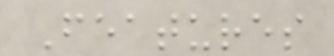Features
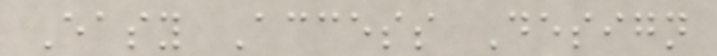Easy Access Design
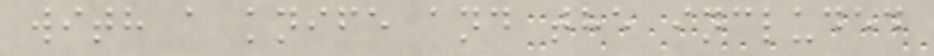with a knife and the included
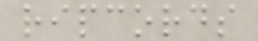ripcords
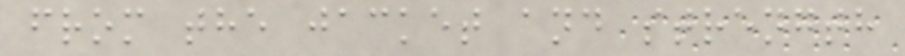from the jacket and strength
